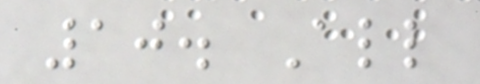10. All
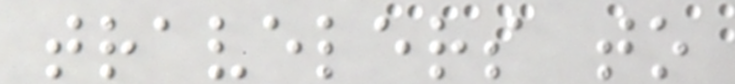travelers to
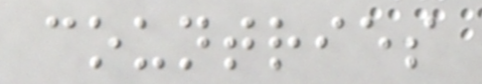countries
